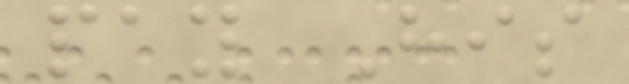pay His
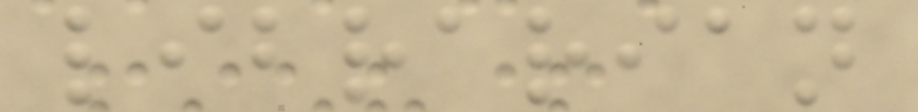librarian
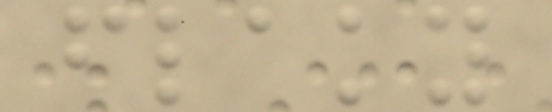flaky
